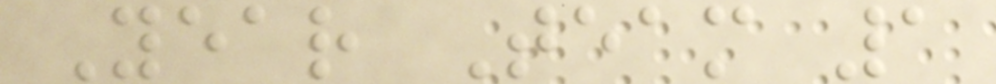Year Team 1
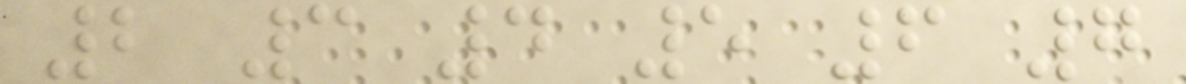2 3 4 5 6 7
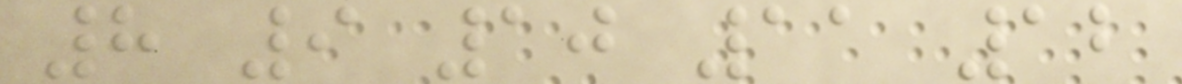8 9 10 11 12
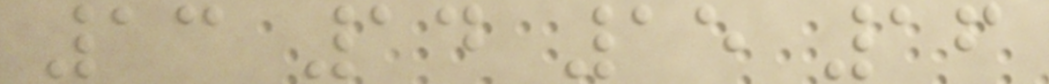13 14 15 16
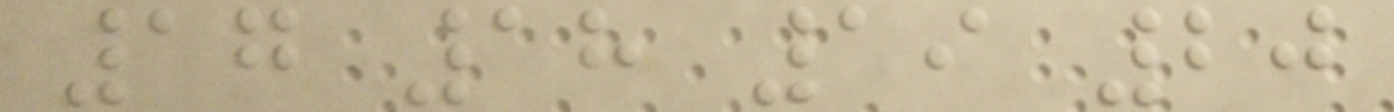17 18 19 20
